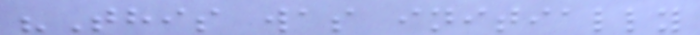"This was initially
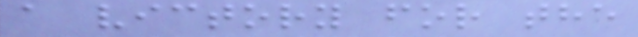a victory for the
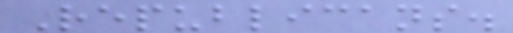Republicans.
